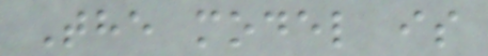The model is
